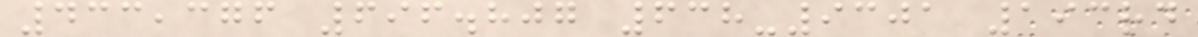433,376 696.807 638-9301 193rd
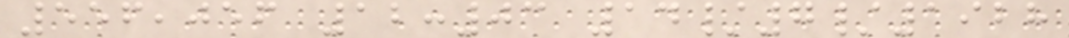556,056 12:03 14/7/1928
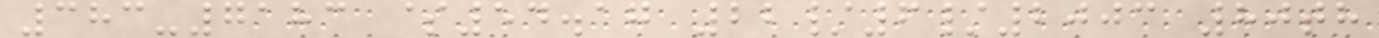383-7183 $54.17 22/6/2003 80th
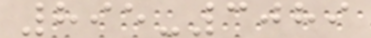895-3089
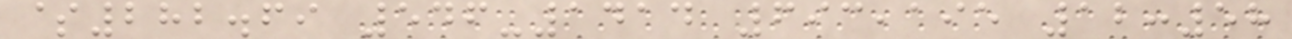$282.69 546-1414 693,195 12:58
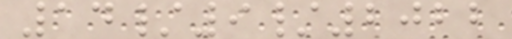14/9/2022
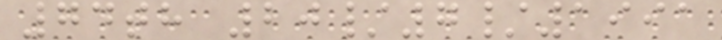74th 20/7/1991
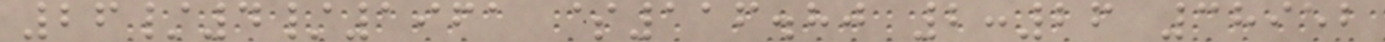26/4/1961 $116.80 2:26 38952
